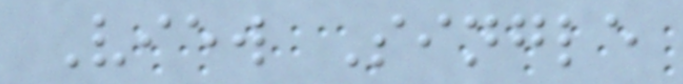View Single
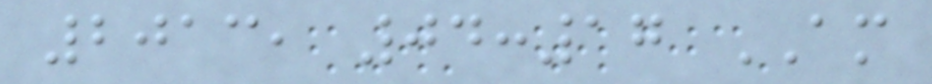2013, 04:17 AM
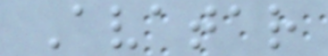Avatar
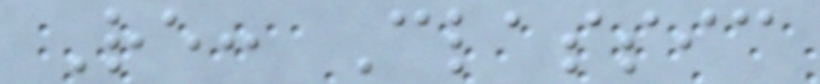Re: Classic
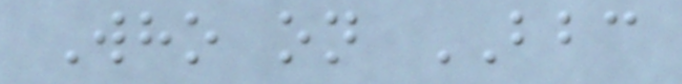Who on BBC
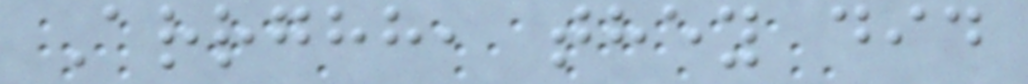Arrghh, they did
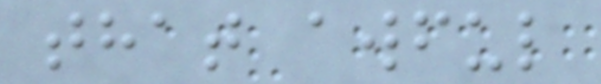that awful
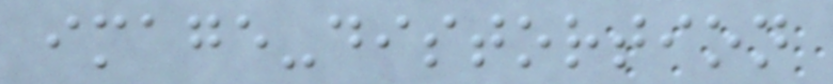image-distortion
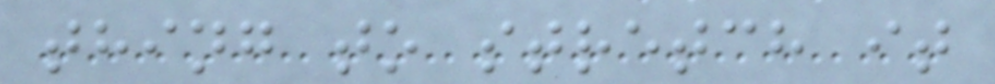thing to stretch it
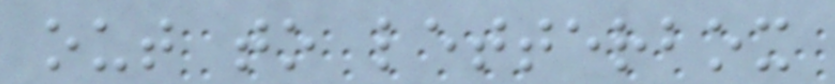out to letterbox
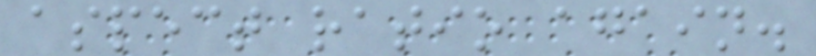aspect ratio again.
